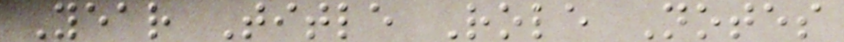Year Title Role Notes
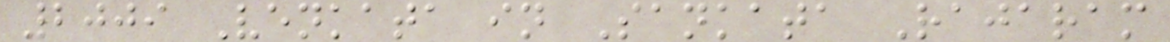2009 Venkata in Sankata Rajaram
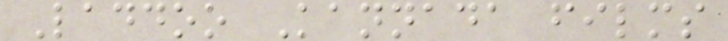Laddoo Kannada films
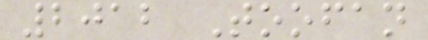2012 Toofan
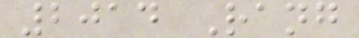2014 Rang
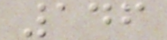146
